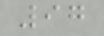97
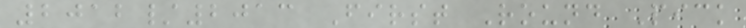2012/2013 First Round Pick
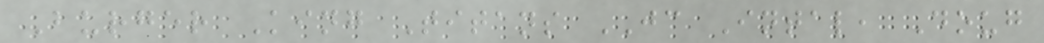Burger King Titans JC Intal, Doug
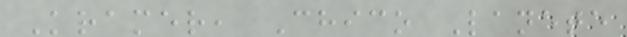Kramer, Chico Lanete
